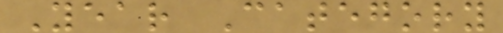Year Category
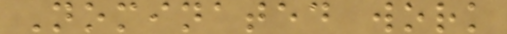Nominated work
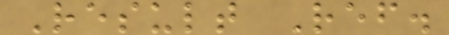Result Ref.
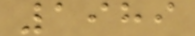1989
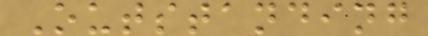Outstanding
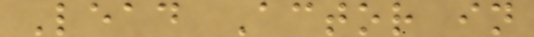Lead Actor in
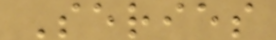Series
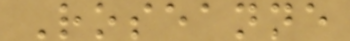Roseanne
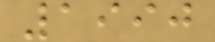1990
